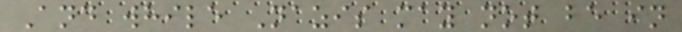And while Nazis may not be in
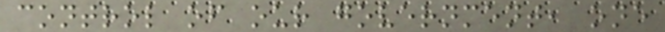control of our government, one
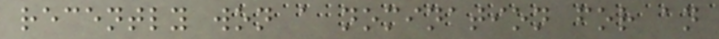recently won a nomination for an
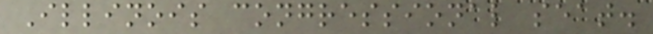Illinois congressional seat.
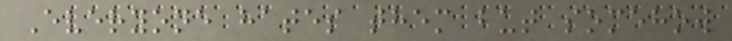Everyone hates them but somehow
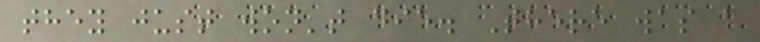they just won't die. There was a
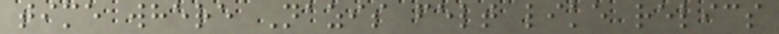time where Nazis felt like relics
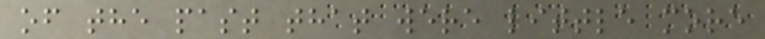of the past that were little more
